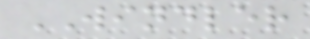WINDLER
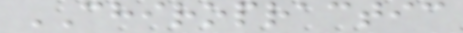CHIROPRACTIC
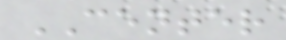CENTER
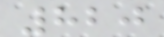820
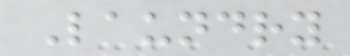Laundry
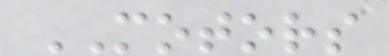MOTORS
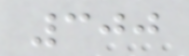300
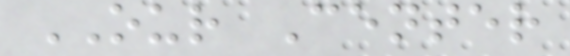OUR Center
